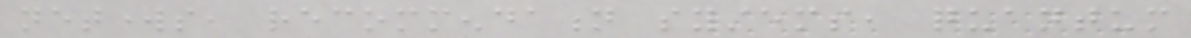networks, recommendation systems, quantum
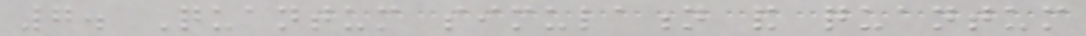7. Quantum simulation and quantum
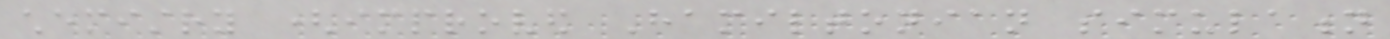chemistry (improved Hamiltonian simulation
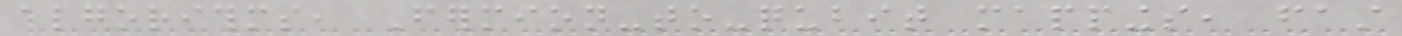algorithms, Fermion-to-qubit mappings, fast
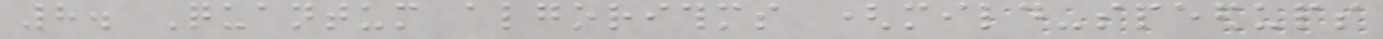8. Quantum algorithms (mild-speedups
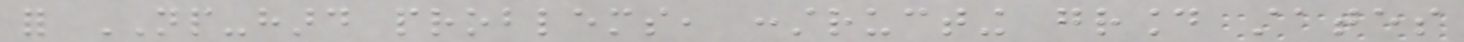for NP-hard problems, constructing ground states
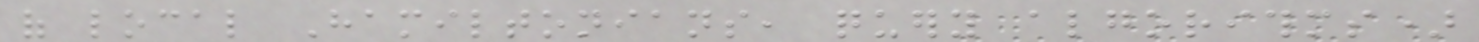of local Hamiltonians, query algorithms)
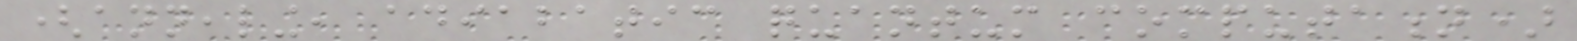(annealing, adiabatic quantum computation)
